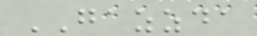GAZZDA
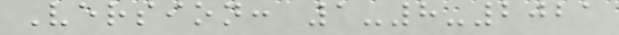Version: 1-8-2021
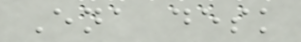Ena desk
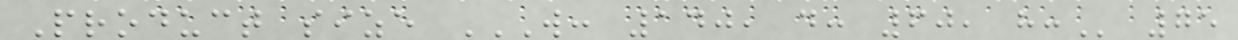Product size W: 140, D: 60, H: 75
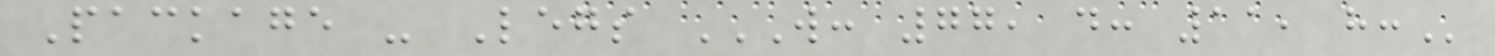Package - Legs W: 77, D: 11, H:
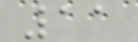11
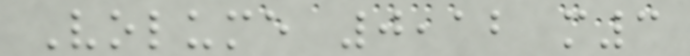Volume 0,12 m3
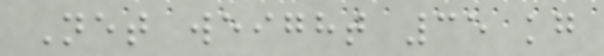Net weight 35 kg
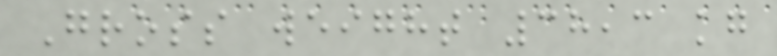Gross weight 38,3 kg
